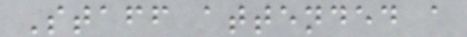Staff attended a
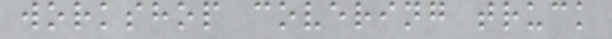workshop covering truck
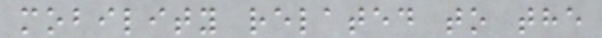mobility related to the
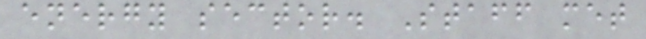energy sector. Staff met
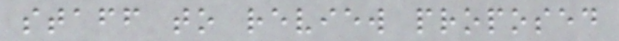staff to review proposed
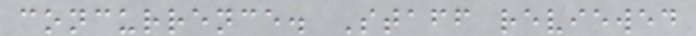concurrence. Staff reviewed
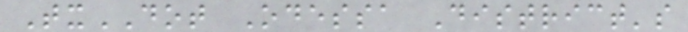TxDOT Odessa District's
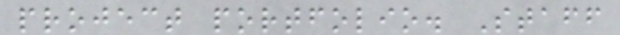project portfolio. Staff
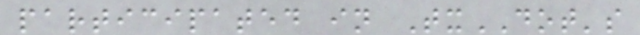participated in TxDOT's
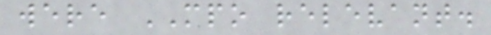were MPO relevant.
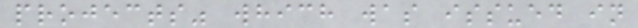projects" which was issued in
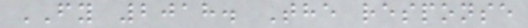FY 2018. The response
